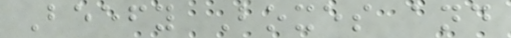Beefy Boxes and
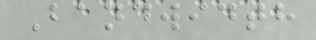Bandwidth
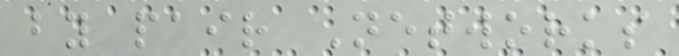by pair Networks
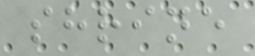shrine
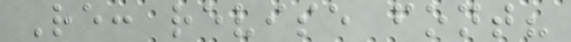Re: revise font?
